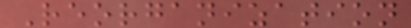Reorganization
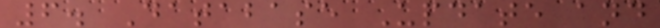6. Database Update and
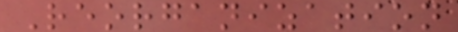Reorganization
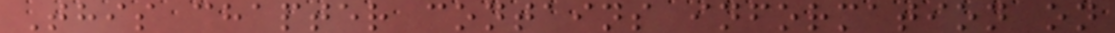This chapter contains information on
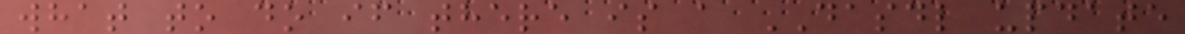what to do if there is a DASDL update
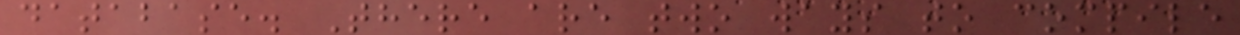database. There are two ways to compile
